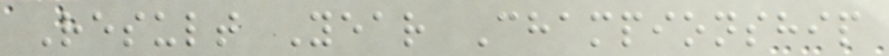Result Year Championship
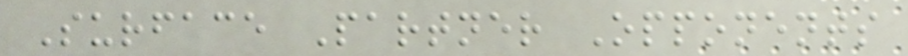Surface Partner Opponents
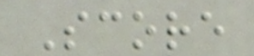Score
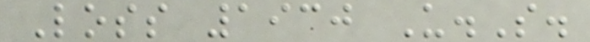Loss 1930 U.S.
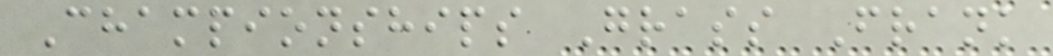Championships Grass Frank
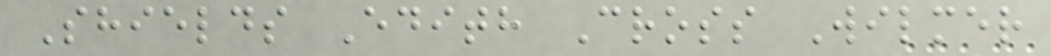Shields Edith Cross Wilmer
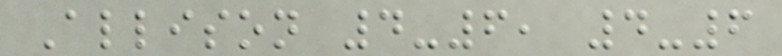Allison 4-6, 4-6
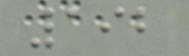192
